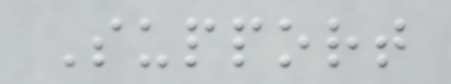Support
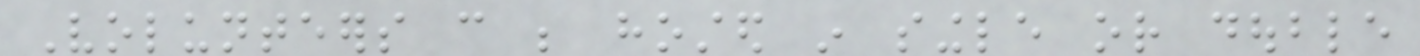Volunteers can be hosted in single or double
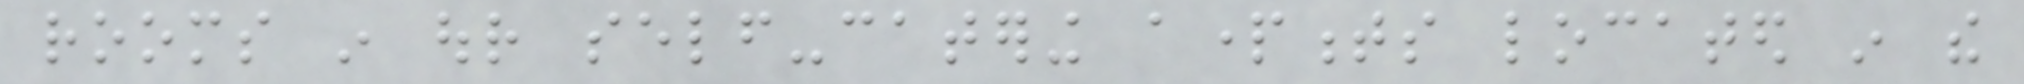rooms in our self-catering apartments located in the
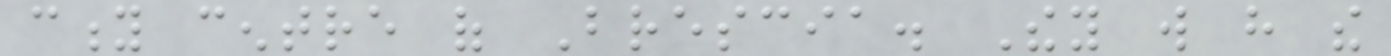city centre of Brescia. They will have the
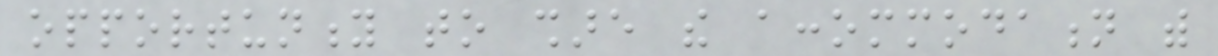opportunity to share the accommodation with
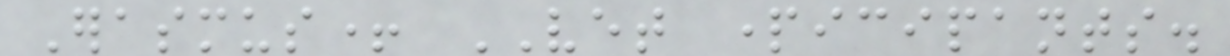Erasmus+ VET participants.
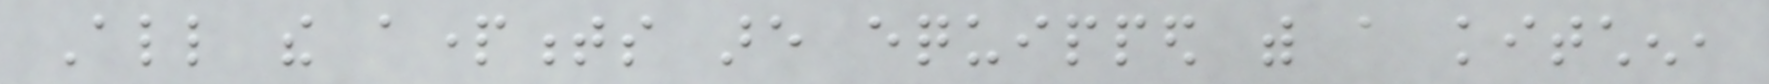All the apartments are equipped with a kitchen,
